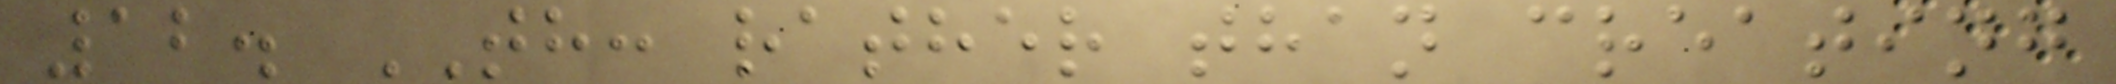12. TH: rather than creating
